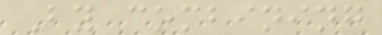By combining
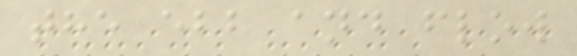the ebb and flow
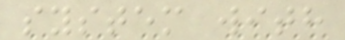system with
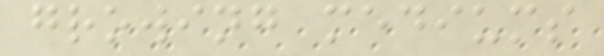growing mediums
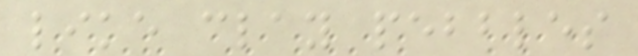like clay pebbles
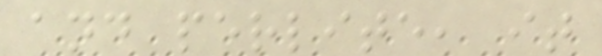and perlite, it
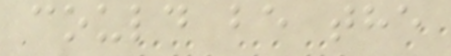could be the
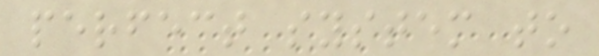perfect system to
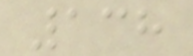138
